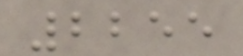2255
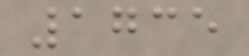1735
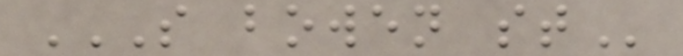S BOWEN ST
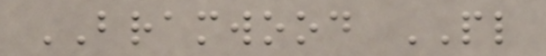BRAMWOOD PL
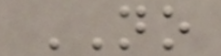NO
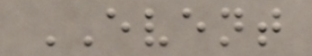EVENT
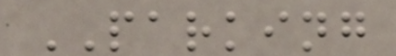PARKING
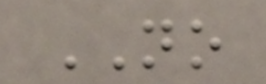NO
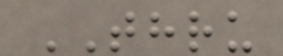THRU
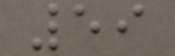59
